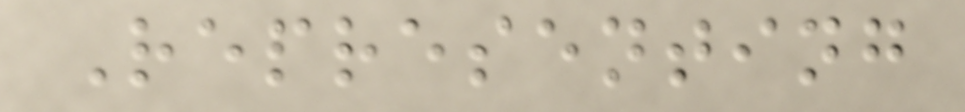Representing
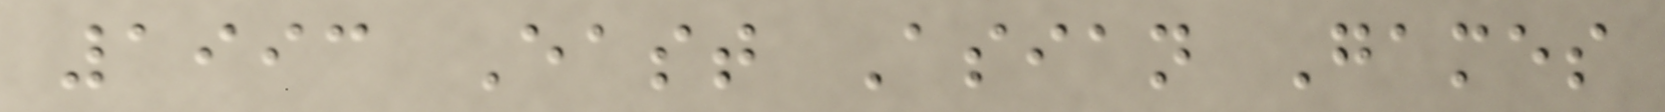1993 East Asian Games
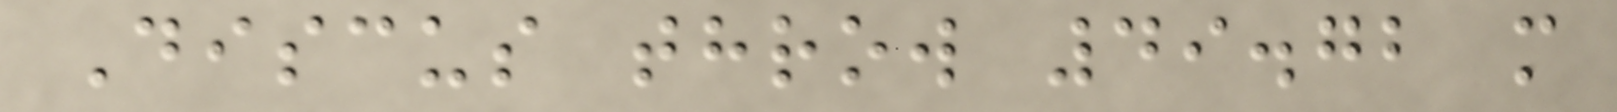Discus throw 49.72 m
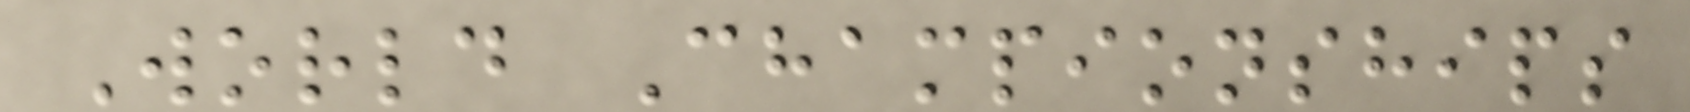World Championships
